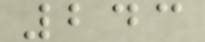243
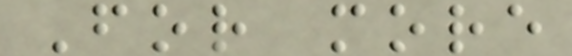For more
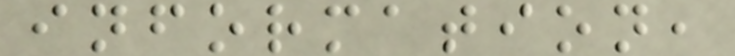information,
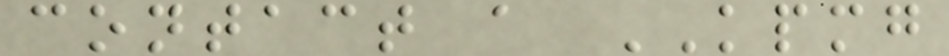contact a KPMG
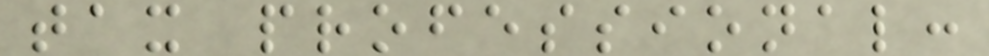tax professional:
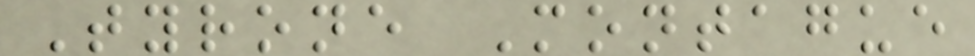Tyrone Montague
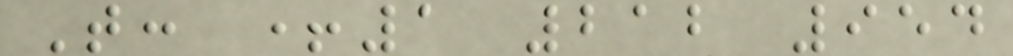T: +1 212 954
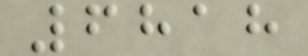6818
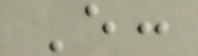E:
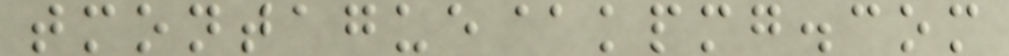tmontague@kpmg.com
